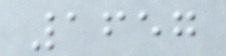1657
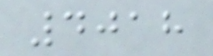4018
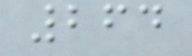264
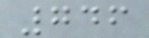746
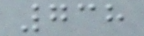738
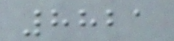8821
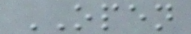OPEN
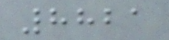8821
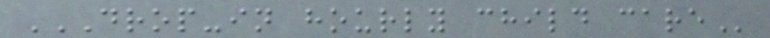DROP-IN HOURLY CHILD CARE
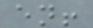en!
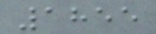1855
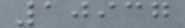10937
